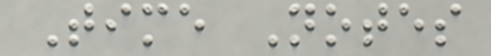Time Notes
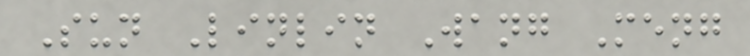Sun Linlin Wang Meng
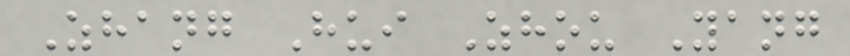Zhang Hui Zhou Yang
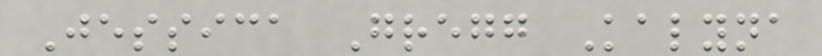Jessica Gregg Kalyna
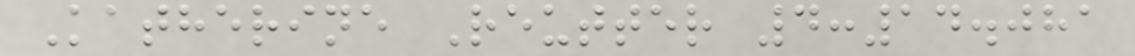Katherine Reutter 4:14.081
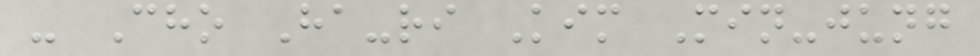- Cho Ha-ri Kim Min-jung
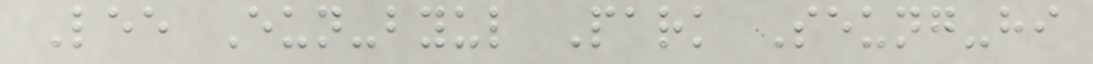Lee Eun-byul Park Seung-hi
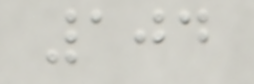104
